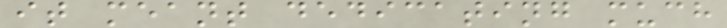it meant dedicating much
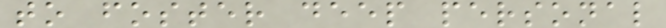to foster deep personal
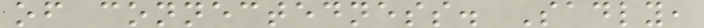of connectedness. Sadly,
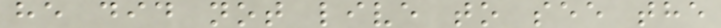he did not live to see the
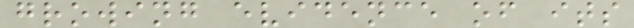growing evidence of its
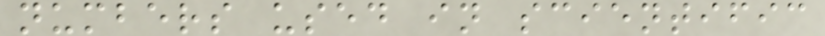numbers used in scientific
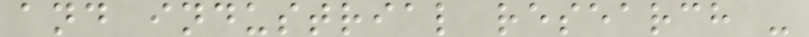and industrial research -
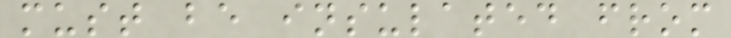must be insulated from
